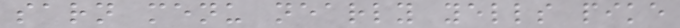sarn menu nearly yells pike
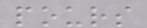pours
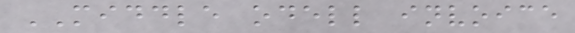MIDDLE odell invoice
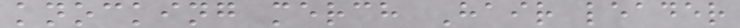knocking merch Hair leader
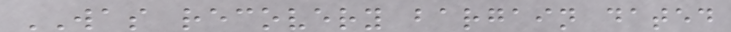WAS recovery bargain dated
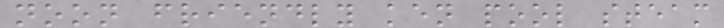noon friendly ken pool steam
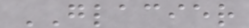GLACIER
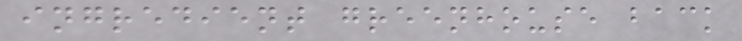ingredient greenhouse back
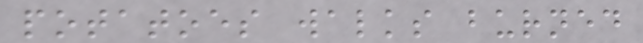potatoes walks burned
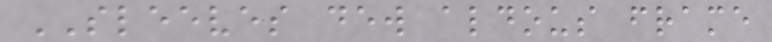SLEEVES dew aldous frame
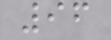96
